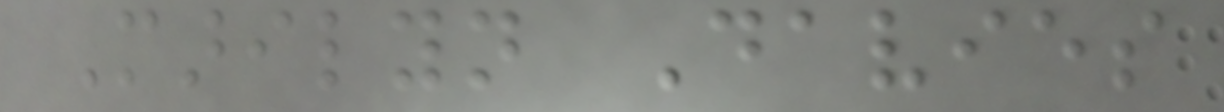Marilyn Davies
